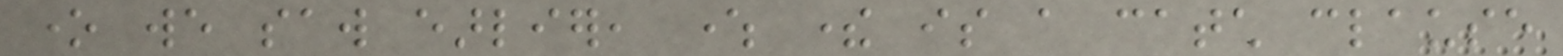one we saw earlier, where there is a catch clause
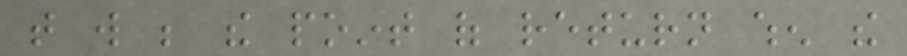that will be the point of return when the
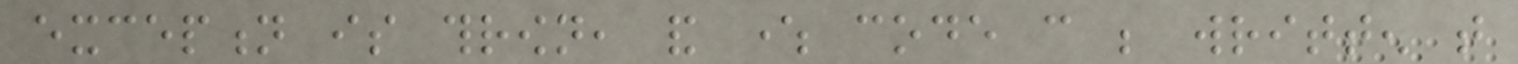exception is thrown, and where code can be written that
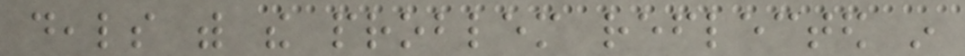deals with the problem reflected in
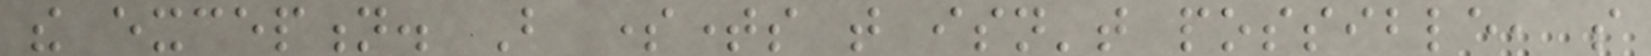the exception. But sometimes that isn't possible, so
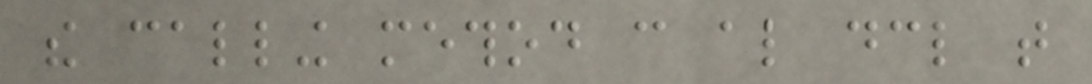the calling method can also declare that
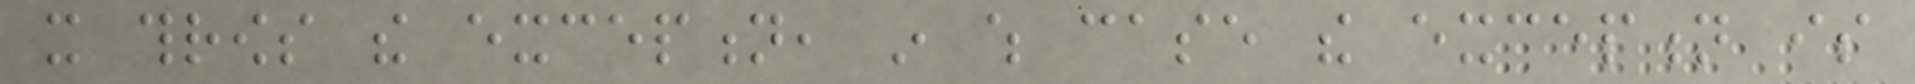it throws the exception, in which case the exception is
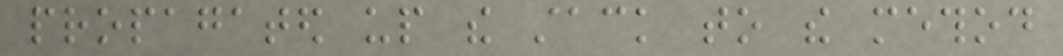propagated up the stack to the method
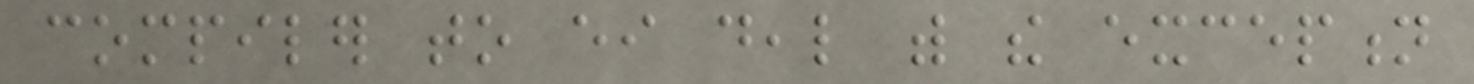compiler to either deal with the exception
